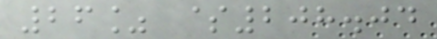26% $208.04
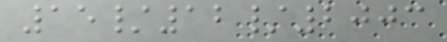15/12/2003
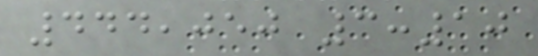444,050 3:10
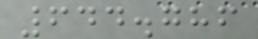644.786
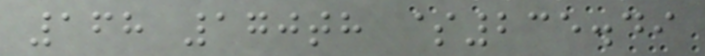168 170th $235.49
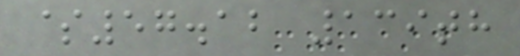$57.12 139th
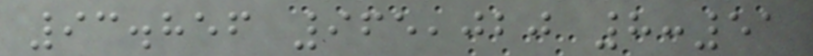93.856 965,020 8:51
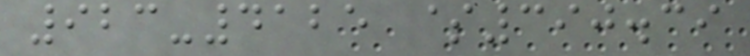923-4125 $390.39
